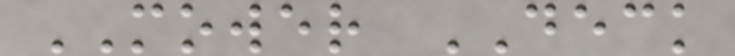MOWER DECK
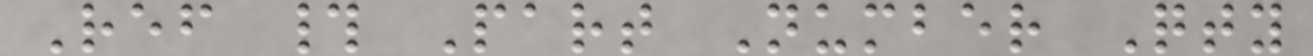Ref # Part Number Qty
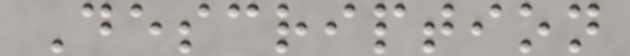Description
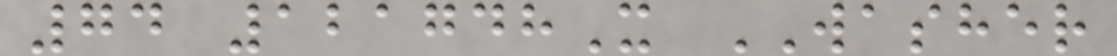74 121748X WASHER
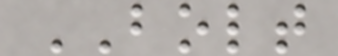BOLT
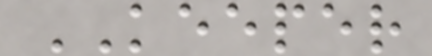KEEPER
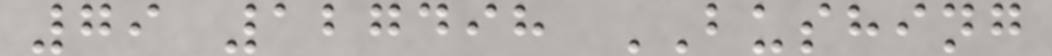79 127498 BUSHING
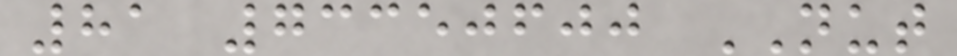81 73350600 NUT
